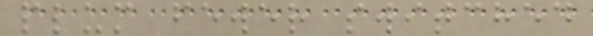plum fewer switched
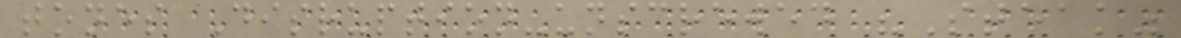tones Disruption-unscrewed "Steak"
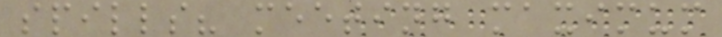spills? meeting maximum
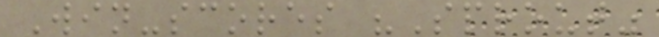Win-scores "Sprout"
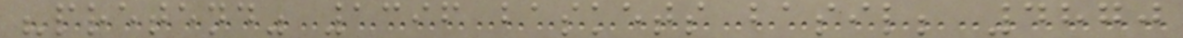"pretend" 1396 baskets basil; 4870
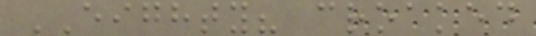EIGHTY? croaked
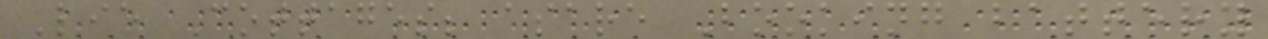Lie Cottages; asare Booking battery
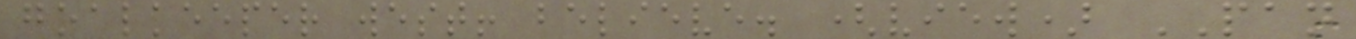goalkeeper west! believe. (view) PAN
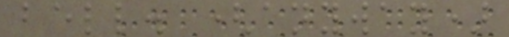bell. (anyway)
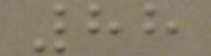88
